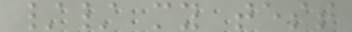// my test
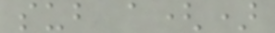sub a()
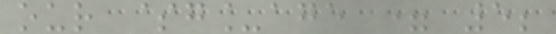our $g_age = 5;
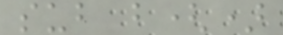sub b()
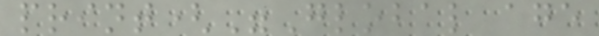print("Global age
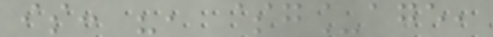is: ", $g_age,
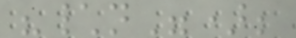"\n");
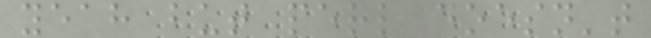yeah but perl doesn't
